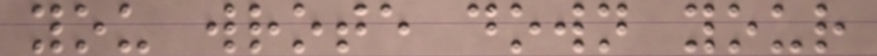you wrote down your
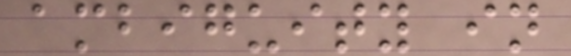ambiguity in
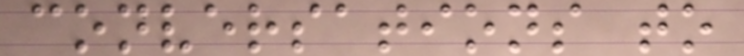conversations to
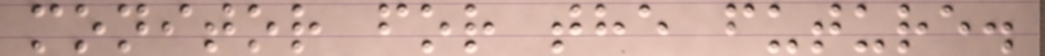monitor for the future.
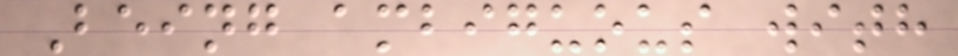Being ambiguous with
